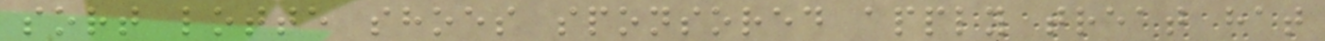sort lotte shoes sponsored apply treat hat
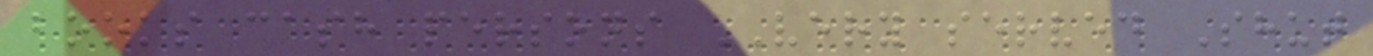books cash persons VERY served Shut
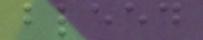bleed
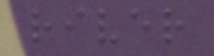river
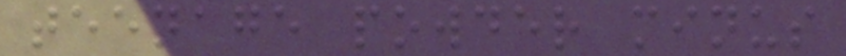teenage powder minus
